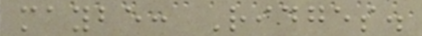maybe: Ridges.
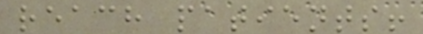reach patients!
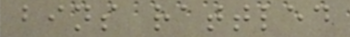bins rattled
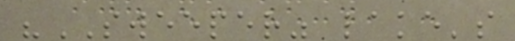"SWEEPER" lake's
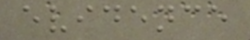evidence
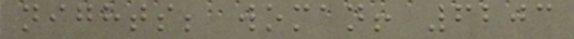nights; woman! 6203
